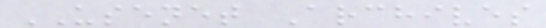USENET Archives
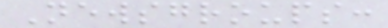Newsgroups:
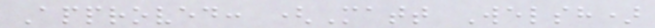Approved: (Matt Welsh)
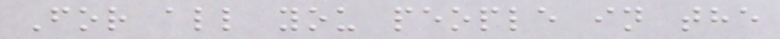For all you people in the
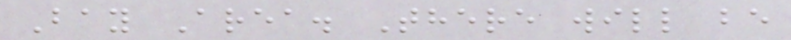Bay Area. There will be
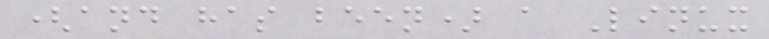(and has been) a Linux
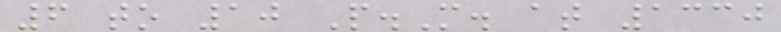6 to 10 P.M. at 1330
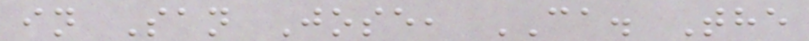in San Jose, CA. The
